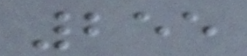255
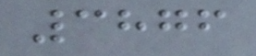3876
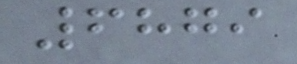6879
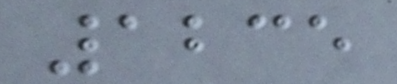1235
